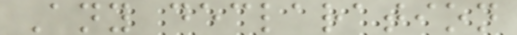Any declaration
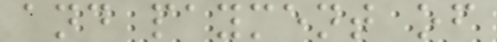and payment of
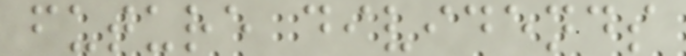future dividends
